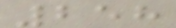258
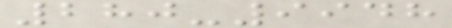280-9948
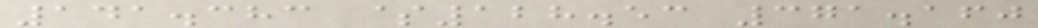141.383 $128.53 371.160
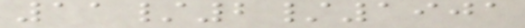11/2/1901
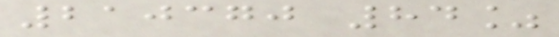210370 84%
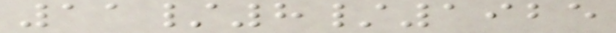11/8/1925
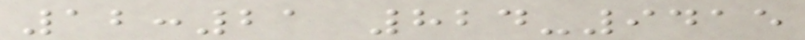12:21 824-9415
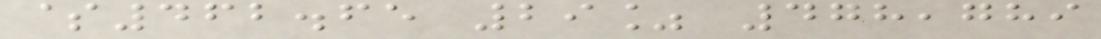$462.65 29% 478,789
